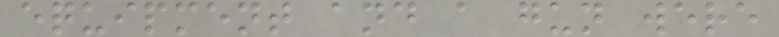equipment and a gun were
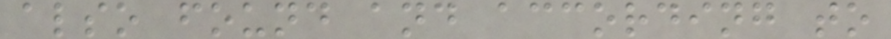also found and according to
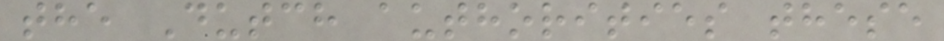the Dutch authorities these
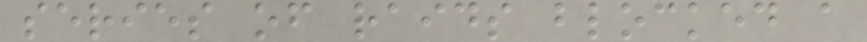series of raids blocked a
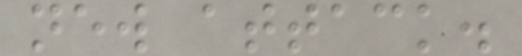new attack.
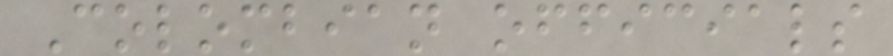Colombian officials
